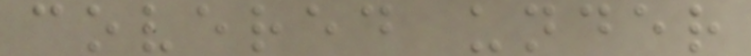covered under
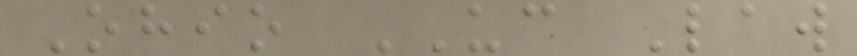Ohio UC Law
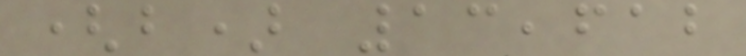(b) 13,612
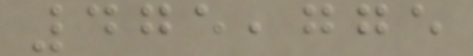475,775
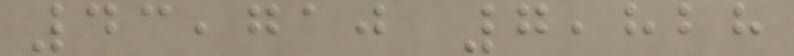43,710 7,828
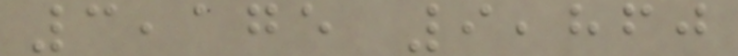3,175 9,860
